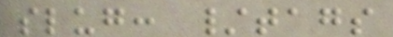slug: /tags
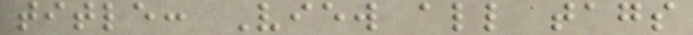title: View all tags
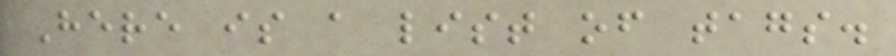Here is a list of tags.
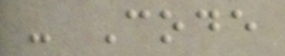- Code
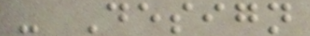- Design
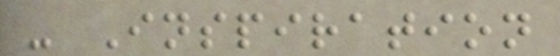- Inspiration
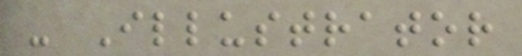- Illustrator
